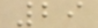29
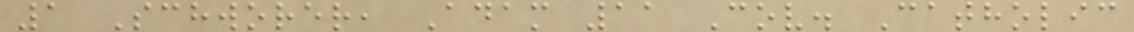1 Schworer, Adam 11 Cov. Catholic
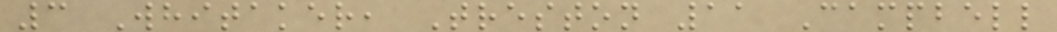3 Whitaker, Treston 11 Campbell
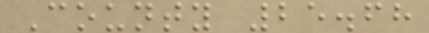County 25.68
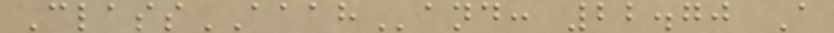ClassAAAHand: 22.70 A
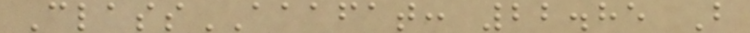ClassAAAFAT: 22.85 B
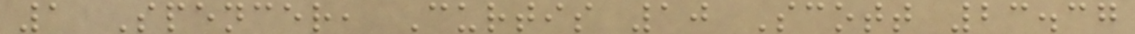1 Spencer, Curtis 10 Scott 23.37
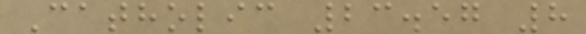Catholic 23.57 8
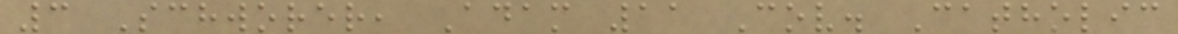3 Schworer, Adam 11 Cov. Catholic
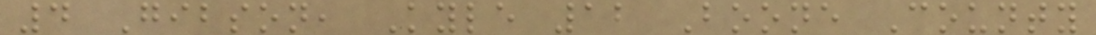4 Gibson, Kyle 12 Boone County
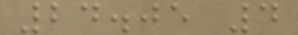24.05 4
